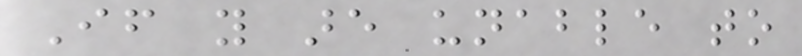If you are unable to
